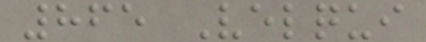865 Velqui
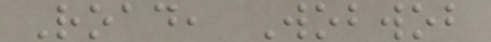Road, Wobwob
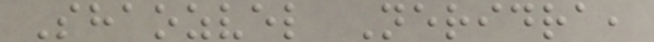Shaozvel Neridra,
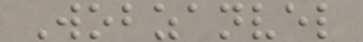Wobzanvel
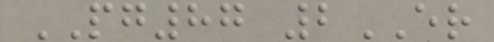PG87 2ER
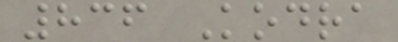836 Kodra
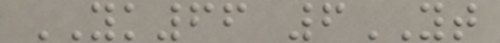YK66 6YT
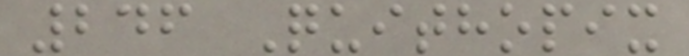246 Quithopix
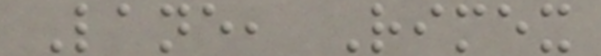Lane, Rimex
